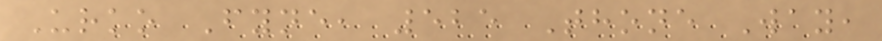Urko Fyne, 525 Thone Way,
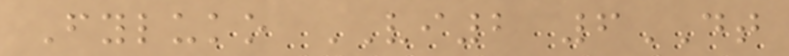Fyluko VI2 6DT
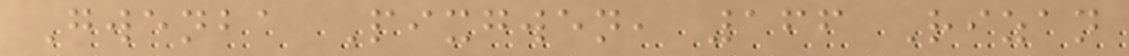Gwenba Pixgwen, 166 Rizan
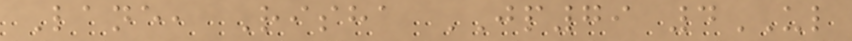Lane, Risha JP79 4UL
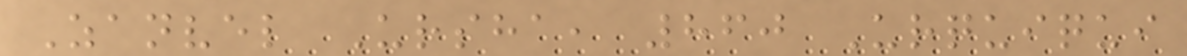Zanvel Ursha, 860 Urquiqui
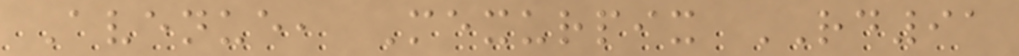Avenue, Mexurpix RD91
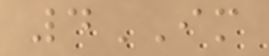4IM
